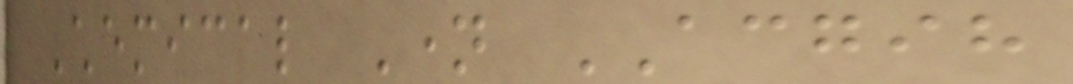Chemical Name ACGIH
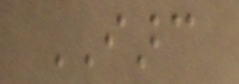IARC
